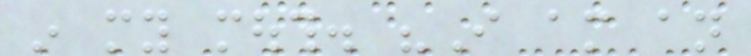in my mouth. "I am an
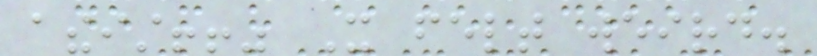atheist!!" It felt weird.
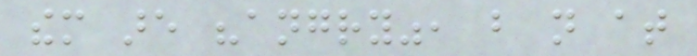them are "angry", but not at
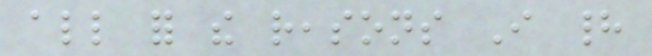all for the reasons I had
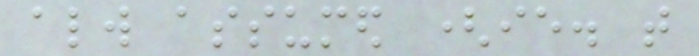always assumed (ie. that
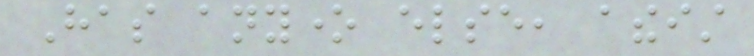Has anyone else, atheist
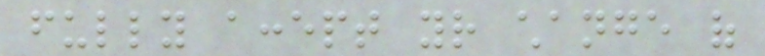fully accept your change of
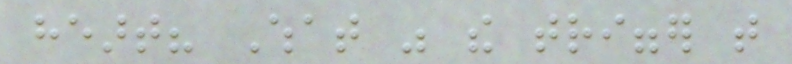heart? What was the trigger that
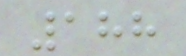188
